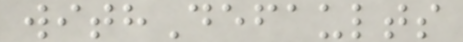withDefaults
